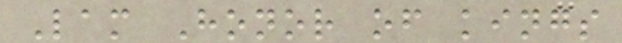Lam Honor of kings
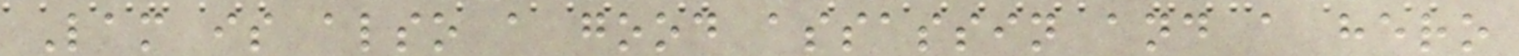Lam is also a good assassin and a hero
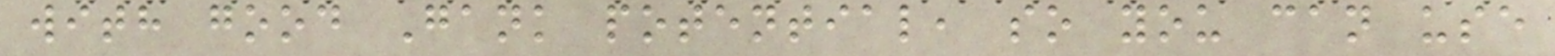with good Gank potential, so you can use
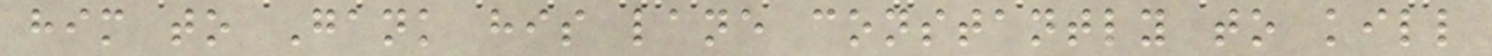him to Gank his lane constantly to kill
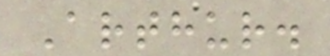Arthur.
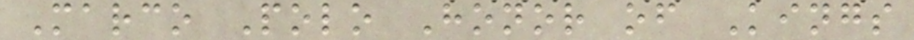Marco Polo Honor of Kings
